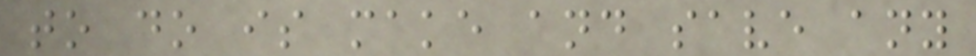to do is make and save any
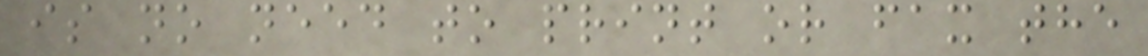is no need to print or fax the
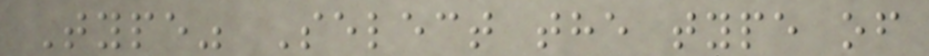Type" Select the type of
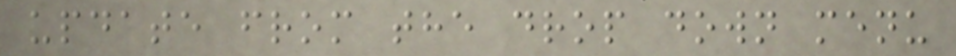update from the drop down menu
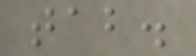tab.
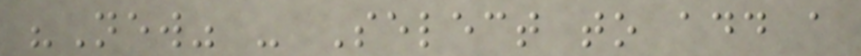"New" - Select to add a
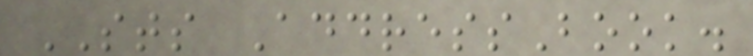STS AddressBook.
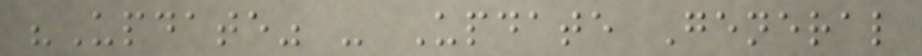"Update" - Update General
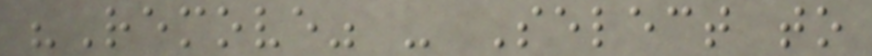"Remove" - Select to
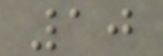10
